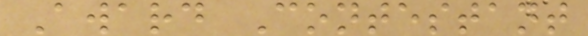Award Contestant
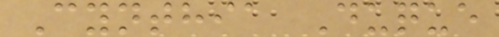Cynthia Duque
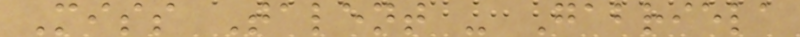Miss Talent - Gabriela
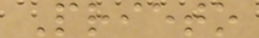Prieto
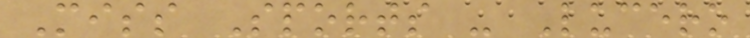Miss Sports - Lucero
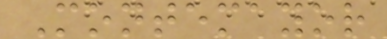Montemayor
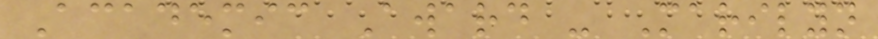Academic Award - Marilyn
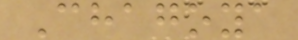Chagoya
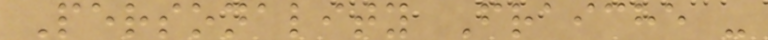Personality Fraiche -
